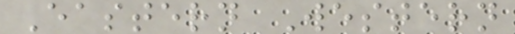Eastern Western
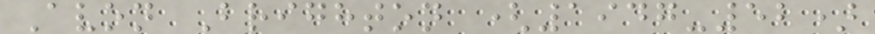Avon Brighton (1947-52)
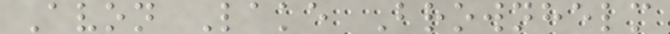Avon Lake Brownhelm
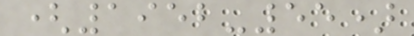(1952-55)
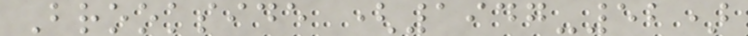Brookside (1947-52)
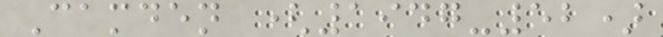Camden (1947-52)
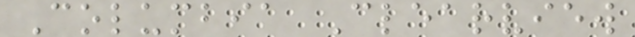Columbia Clearview
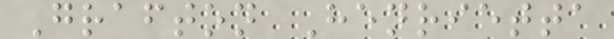Grafton Henrietta
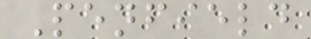Penfield
